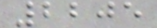2205
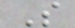S
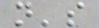n's
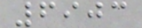6903
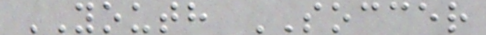YOUTH SOCCER
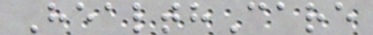HealthCare
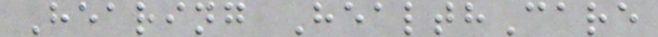Hearing HealthCare
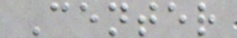Center
